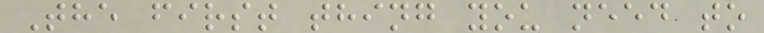The first thing you need to
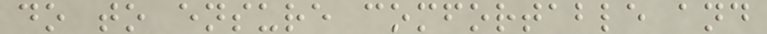do to ensure comfortable and
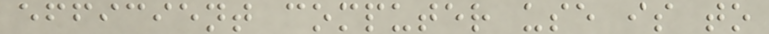efficient computer use is to
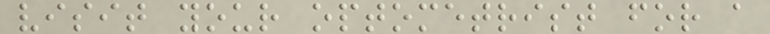visit your optometrist for a
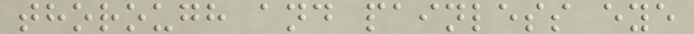thorough and painless eye
